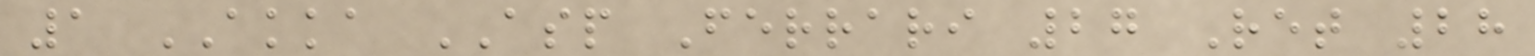1 AKKA ASP Ferrari 27 Ret 28
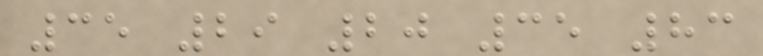35 29 20 35 83
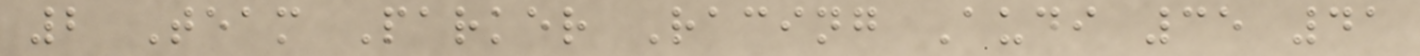2 Team Parker Racing Audi 35 41
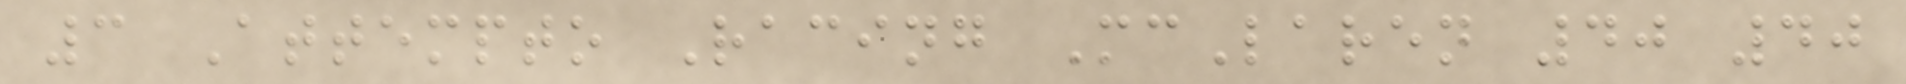3 Attempto Racing McLaren 40 40
